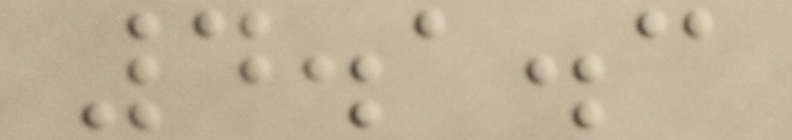4.1.3
